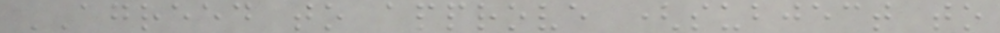AGREED to approve (subject to
